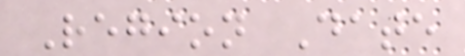Region Date
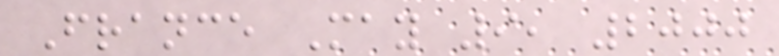France May 9, 2000
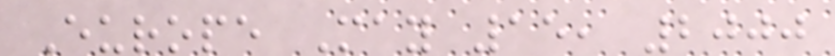Europe May 15, 2000
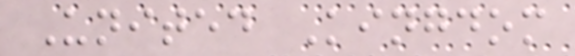United Kingdom
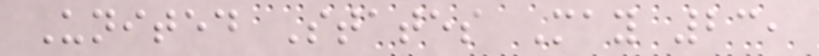United States May 23,
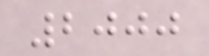2000
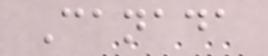Canada
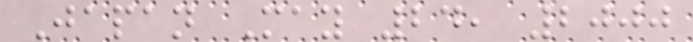Japan May 24, 2000
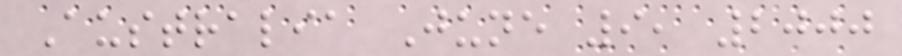Australia June 9, 2000
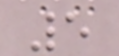5
